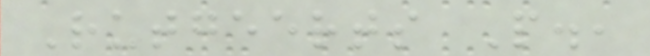Rutgeerts P.,
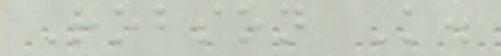Robson K.
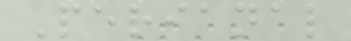Perianal
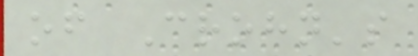of Crohn's
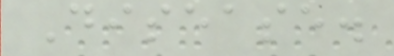Disease.
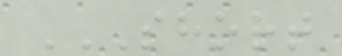SHORT
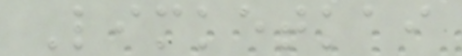Limketkai
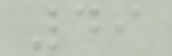49
